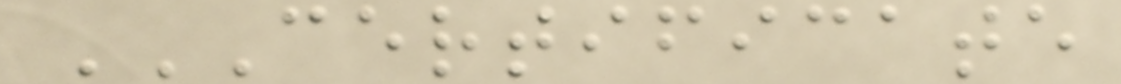CERTIFICATE
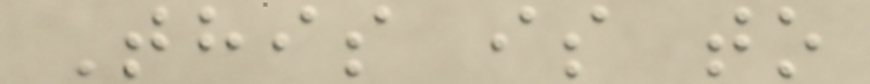This is to
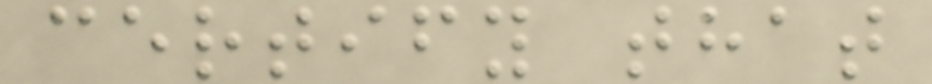certify that
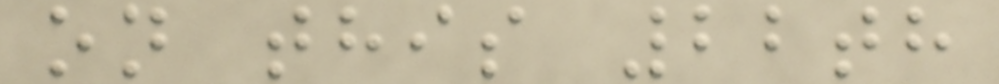on this 22th
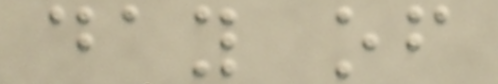day of
